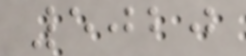5020
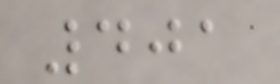401
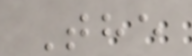The
